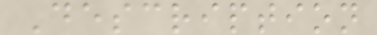Description
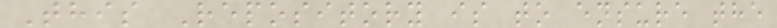This Repository is to ensure the
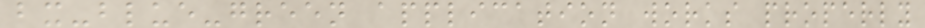bx-blue-green application works properly
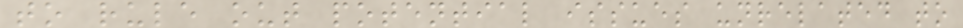to rule out potential issues unrelated to
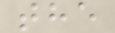the
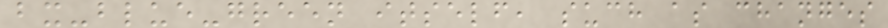bx-blue-green itself, such as changes
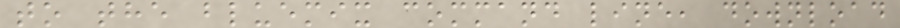to the bluemix command line, download
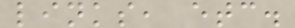links, etc.
